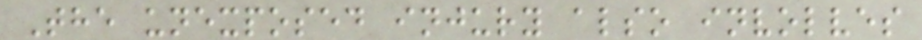The unexposed injury also involves
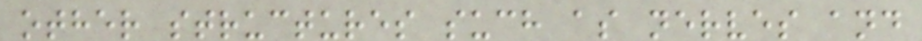other structures such as nerves and
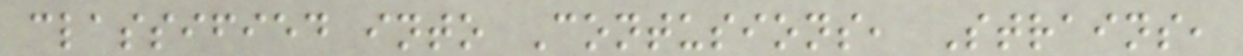classified into Contusions, Strains,
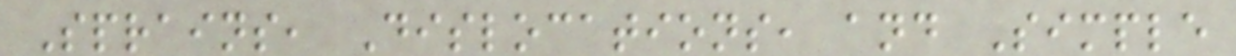Sprains, Dislocations, and Simple
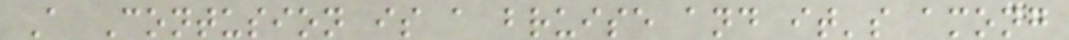A Contusion is a bruise and it's among
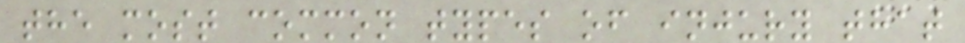the most common types of injury that
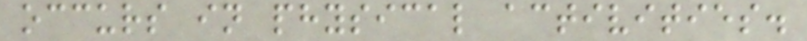occurs in physical activities.
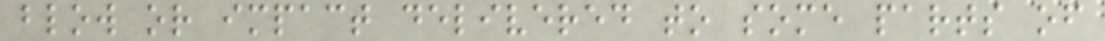blow or impact delivered to some parts of
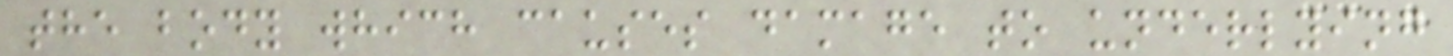the body which causes damage to underlying
